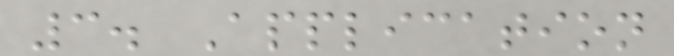3. Application
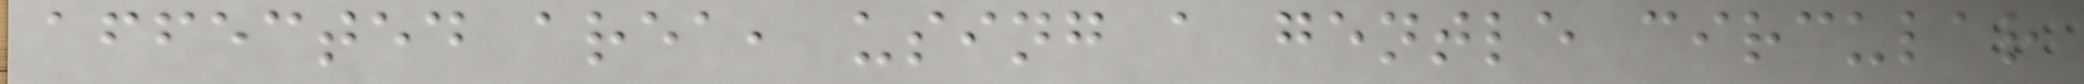affected area, using a gentle circular
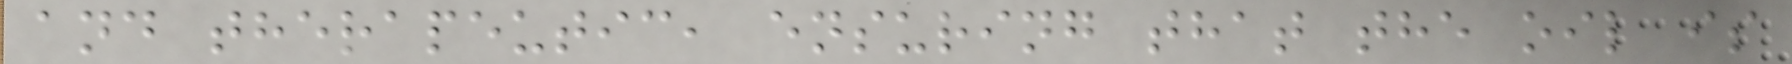and therapeutic, ensuring that the oil is
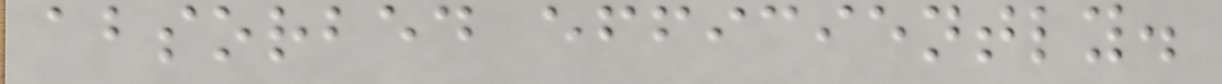absorbed efficiently.
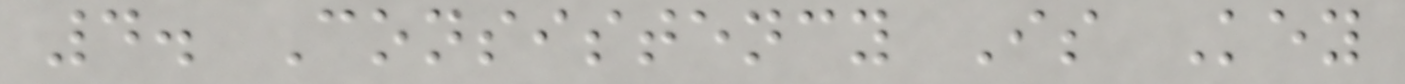4. Consistency Is Key
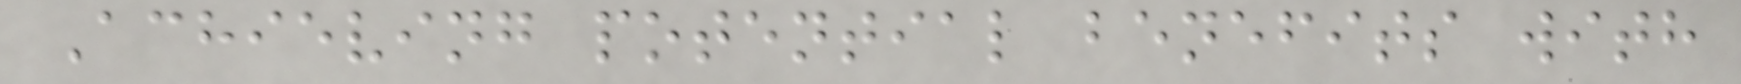Achieving potential benefits with
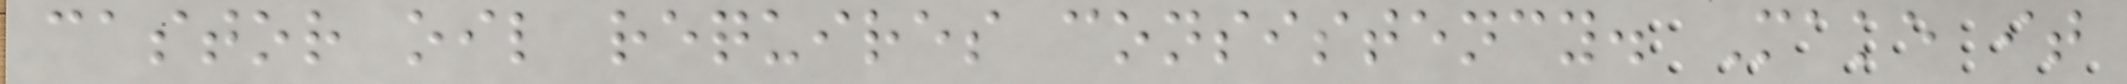castor oil requires consistency. Make it
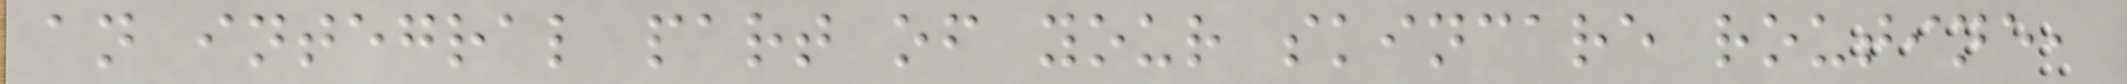an integral part of your skincare routine,
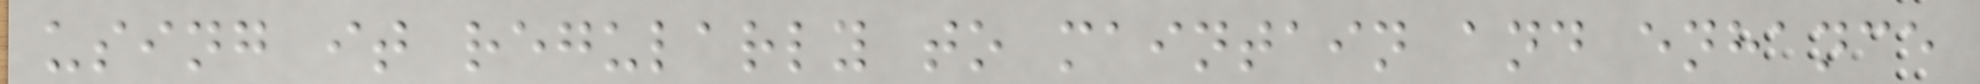using it regularly to maintain and enhance
